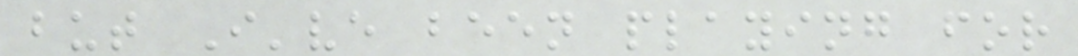but I've been playing for
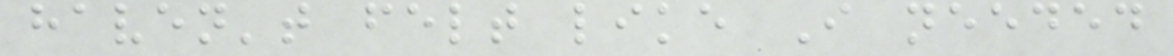haven't felt like I needed
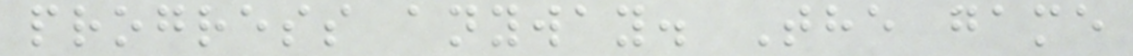progress anyway. The game
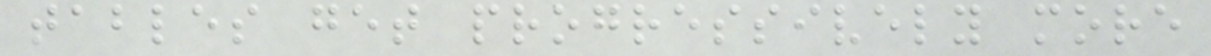tables get progressively more
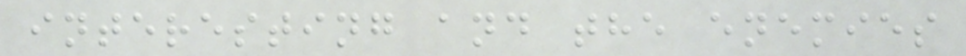interesting and the enemies
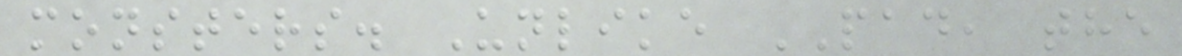monsters. Unlike PAD, the
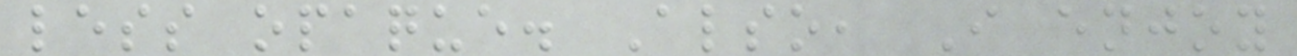less opaque. Also, I enjoy
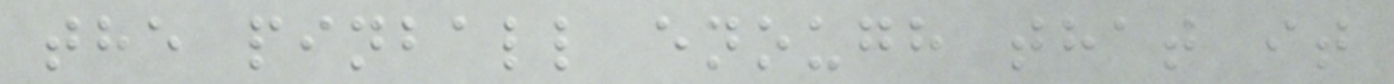the pinball enough that it
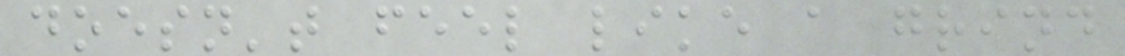doesn't feel like a grind
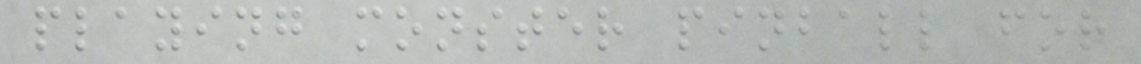playing monster pinball for
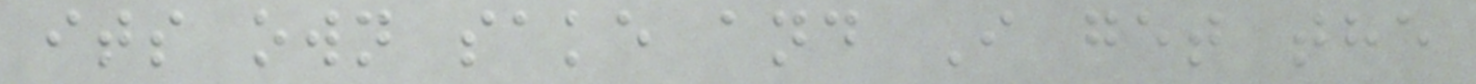its own sake and I get the
